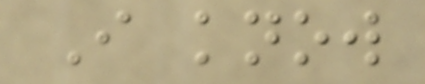I know
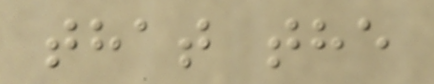that the
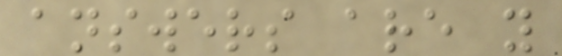answers are y
